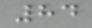84
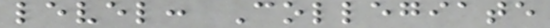level: Collegiate
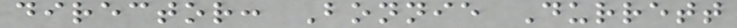director: Bonnie Durrett
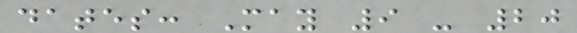dates: May 9 - 20
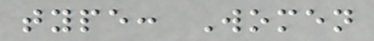type: Women
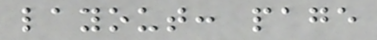layout: page
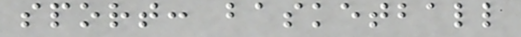sport: basketball
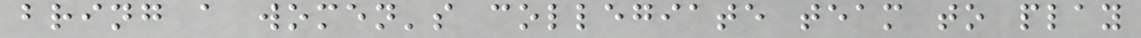bring a women's collegiate team to play
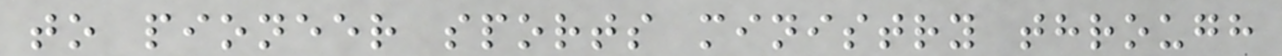to pioneer sports ministry through
